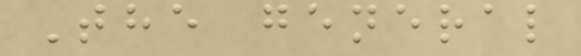The general
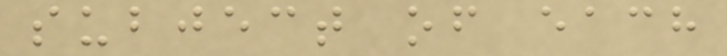subject of each
